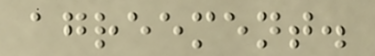agreement.
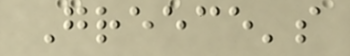Greece's
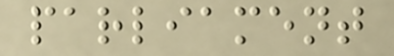parliament
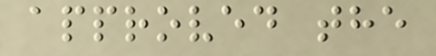approved the
